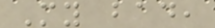My bad,
